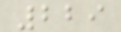229
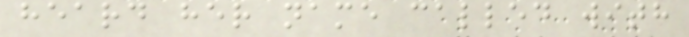heard her name called with
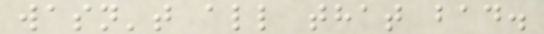wasn't all that bad.
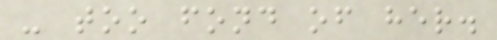- too fond of her.
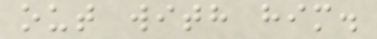out with him.
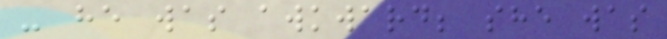- he was awkward; she was
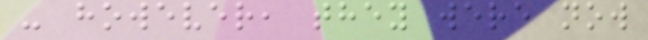- however, they were now
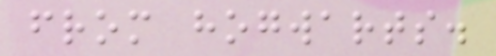from hogwarts.
